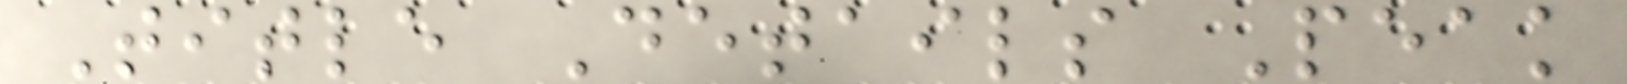Title Details Peak
